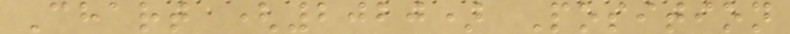Chart (2020) Position
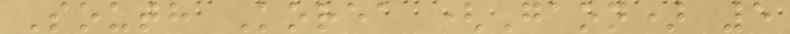South Korea (Gaon) 5
